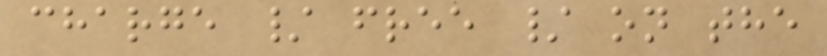charge / free / on the
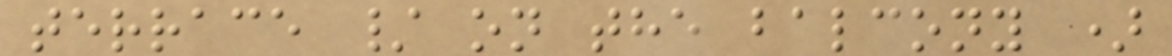terrace / on the balcony )
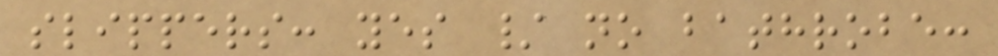slippers: yes / no bathrobe:
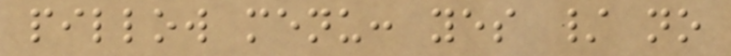pillow menu: yes / no
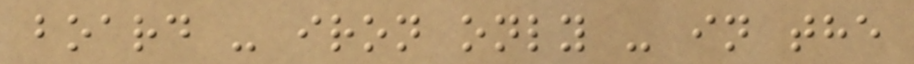board - iron only - in the
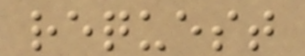request
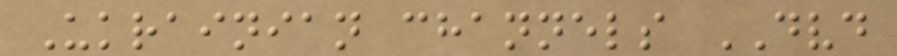Ukrainian channels DVD
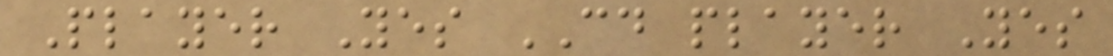Player Yes CD player Yes
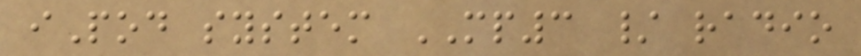iPod system MP3 / radio
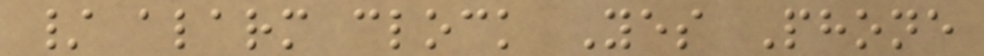/ alarm clock Yes Phone
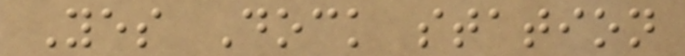Yes Dock station
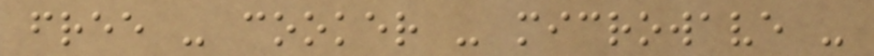free - cooker - microwave -
